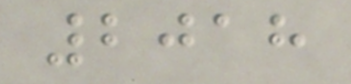2018
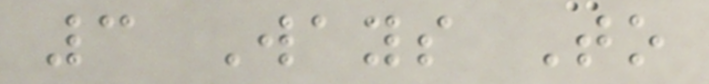3 Ways To
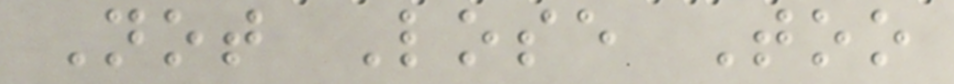Not Lose Too
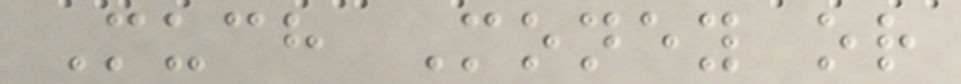Much Money or
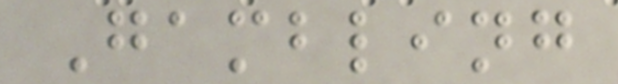Gambling
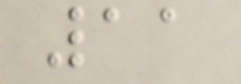11
